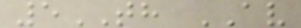5TH AV
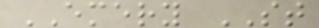EMERY ST
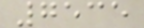7535
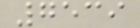7539
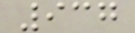937
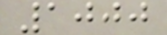1000
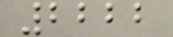2222
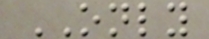ONLY
